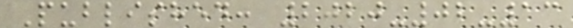Published: 2020-02-13
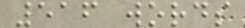516 words
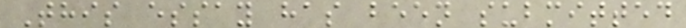This essay has been submitted
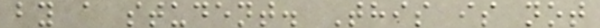by a student. This is not
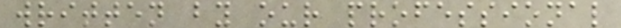written by our professional
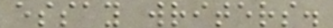essay writers.
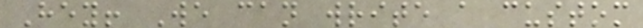Hey! We can write a custom
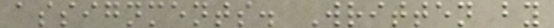assignments. Written by
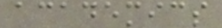academics
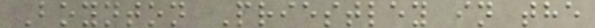Boynton Priestley in the
